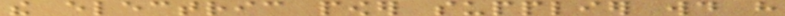the electric power supplier would have
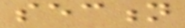section
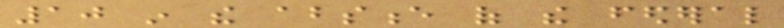10 in the absence of the federal
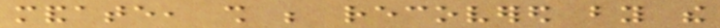mandate, shall be recovered by the
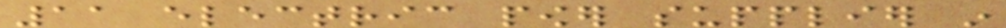11 electric power supplier in
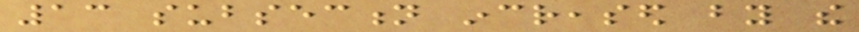13 subsection increased by the
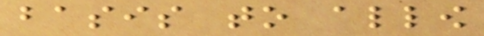basis to allow
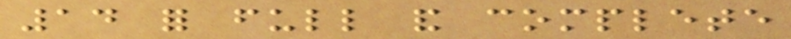14 for full and complete
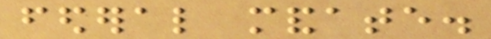federal mandate.
